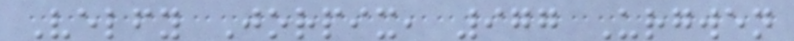Velfy Jorpix, 977 Urgwen
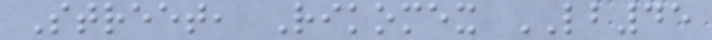Street, Rikomex LB45
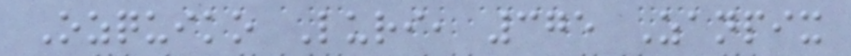Ozquiko Luri, 375 Zanpix
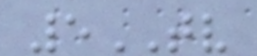5TV
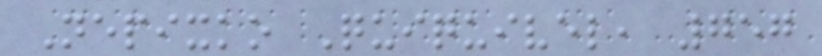Nepixko Quiquivel, 757
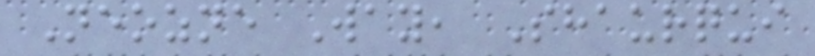Neozne Way, Shaurqui
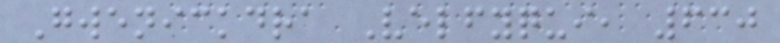Gwenickdra Velfyqui, 630
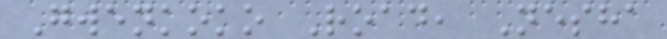Gwenkoko Road, Nesha
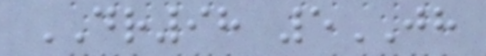DR98 5JH
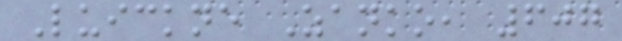Luickne Zanko, 607
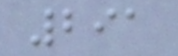291
